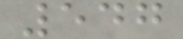547
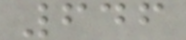646
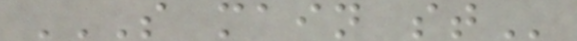S MAIN ST
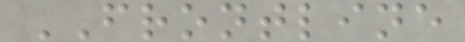FRONTLINE
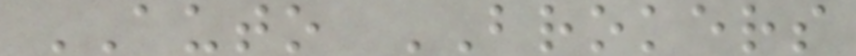AUTO BROKERS
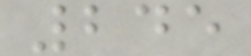245
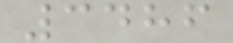3486
